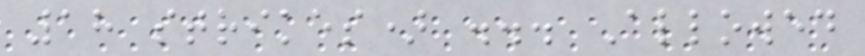18 strikes) ... Allowed
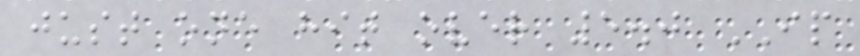just one hit over 5.0 IP
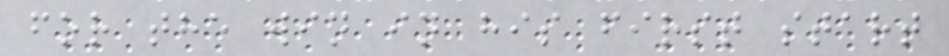for the win in his first start
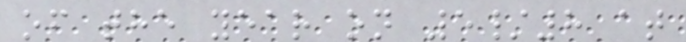of the year on 5/8 at
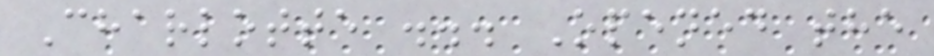Charlotte ... Opened the
